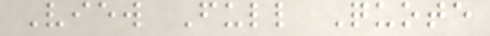View Full Quote
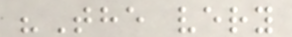"The very
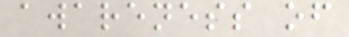awareness of
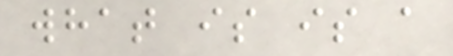what is is a
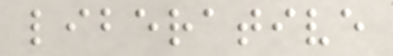liberative
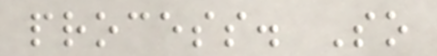process. So
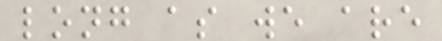long as we are
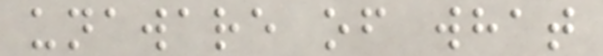unaware of what
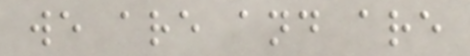we are and are
